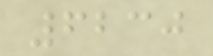6230
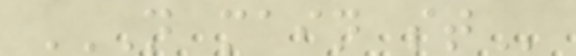N MAIN ST
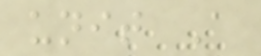unit A
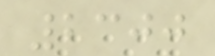2300
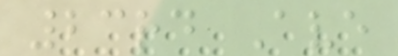23rd Ave
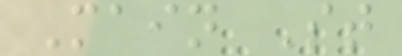Main St
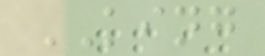KING
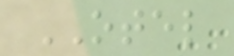OTEL
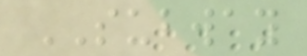SUBWAY
